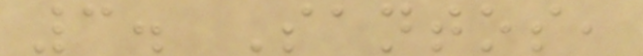3. Santos,
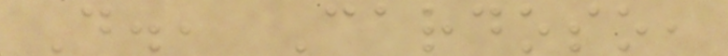D., Cardoso,
